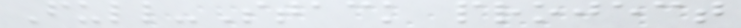Full-Stack project
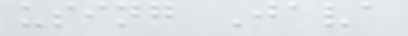using Java
